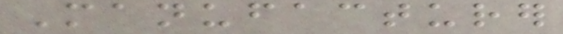Manufacturer
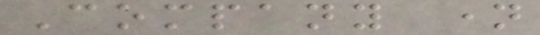Company name
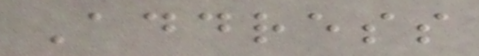Address
